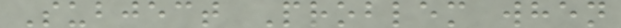Subject Problem when
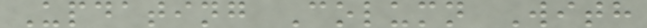Updating Column With
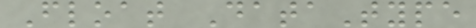Float DataType
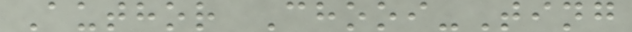Author Chooi-Ting
